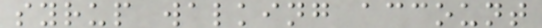syrup walking account
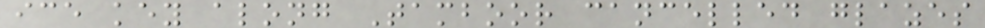ice key along Tamboor cancelled glazes
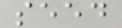seed
